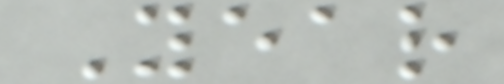Year
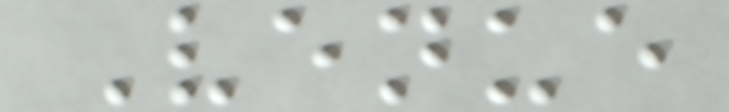Venue
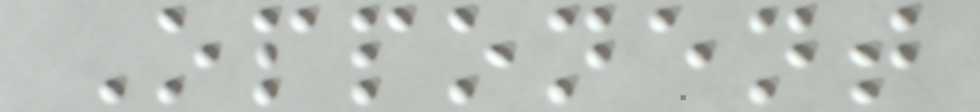Opponent
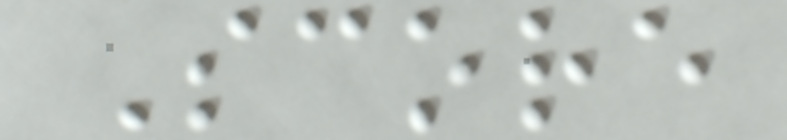Score
